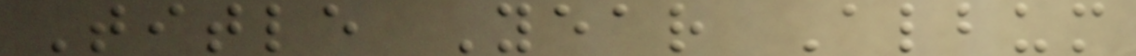Title Year Album
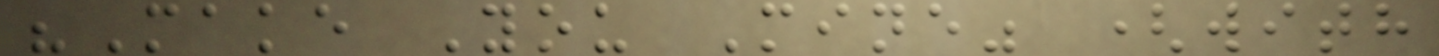"Make You Mine" (with
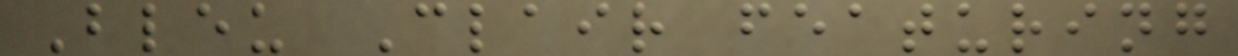Bleu Clair featuring
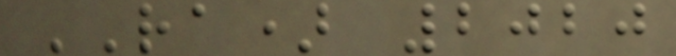RA) 2020
